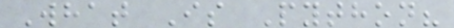What Is Python?
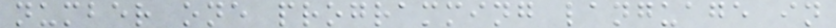number one programming language in
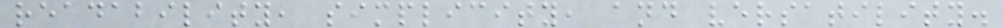readability, simplicity, and versatility.
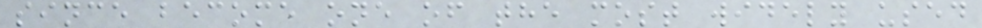since become one of the most widely used
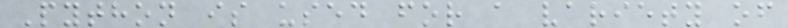Python is used for a variety of
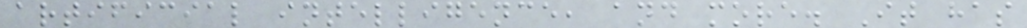artificial intelligence, and more. It has
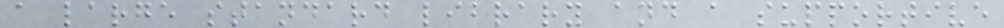a large standard library and a supportive
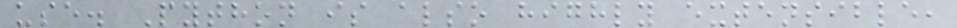use. Python is also highly extensible,
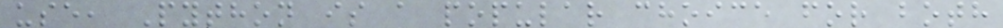use, Python is a popular choice for both
